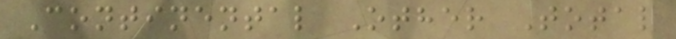Continental Other Total
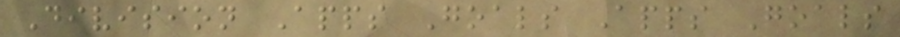Division Apps Goals Apps Goals
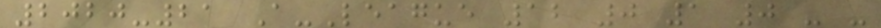2020-21 A-League 12 0 1 0 - -
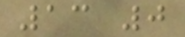13 0
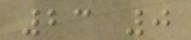23 0
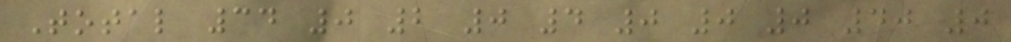Total 34 0 2 0 4 0 0 0 40 0
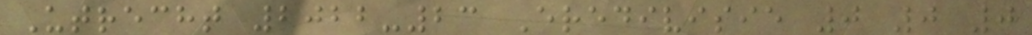Utrecht 2022-23 Eredivisie 0 0 0
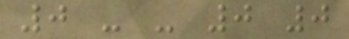0 - - 0 0
